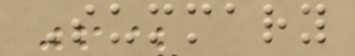Summary
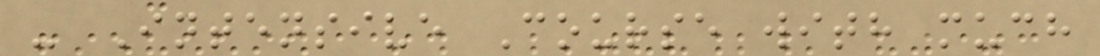- Intensive Course with much
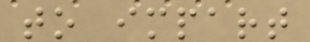to impart
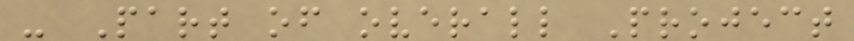- Part of overall Project
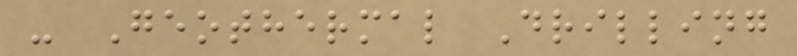- Geothermal Drilling
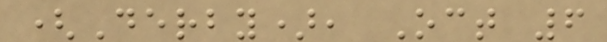(Derby), Oct 6
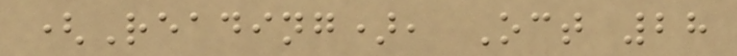(Reading), Oct 28
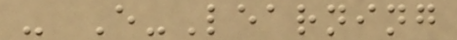- E-Learning
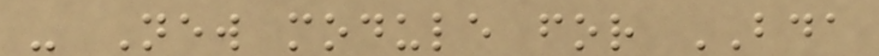- New module for BDA
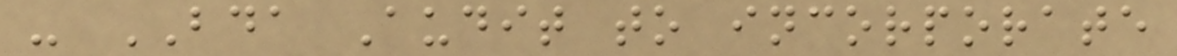- BDA Audit to incorporate
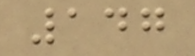147
